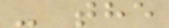- the
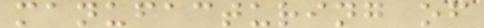manufacturing of
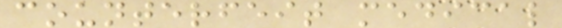counterfeit medical
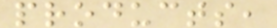products,
